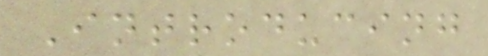Introducing
